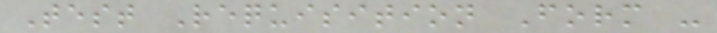Test Requisition Form -
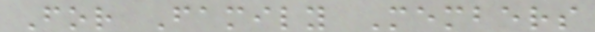For Family Members
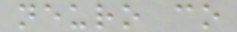neuro co
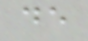de
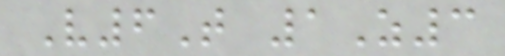V6T 1Z3
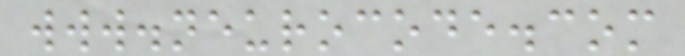www.neurocode.com
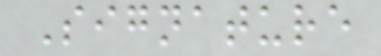Signature
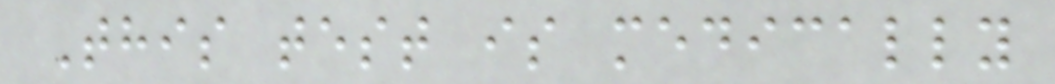This test is medically
